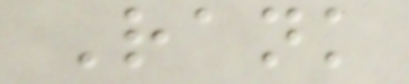Rank
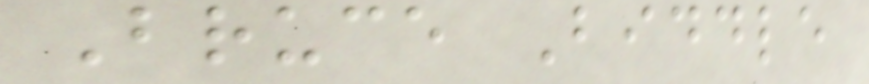Bruce Biddle
